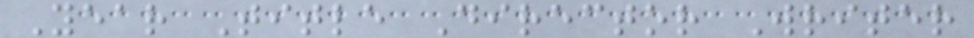Year Title Director Writer
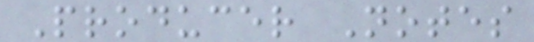Producer Notes
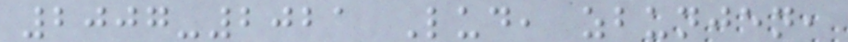2007-2021 Lud, zbunjen,
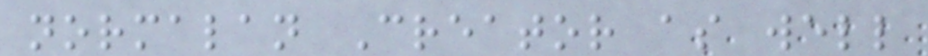normalan Creator as well
